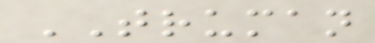TRUMAN
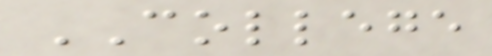COLLEGE
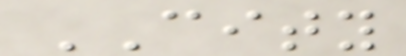CITY
